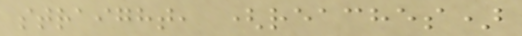straight, (reaches)
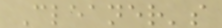Cleaner's
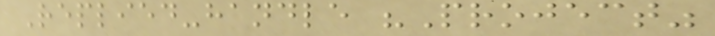Replied-handle "Project"
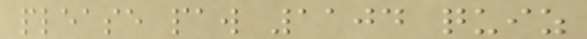please paw 1104 quiz
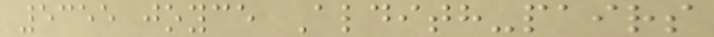5355 joyce Aldith-pairs
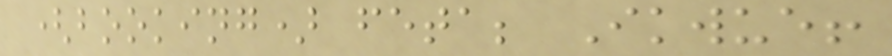(booking) feta; Ikwue!
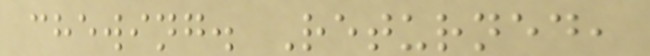chewing. Returned,
